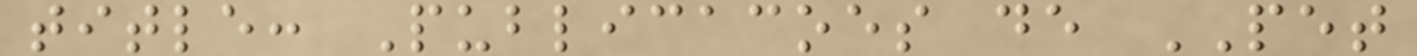title: Publicacoes de PET
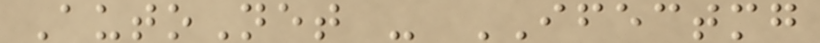AutoNet - IFECTMG
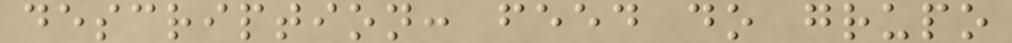description: feed do grupo
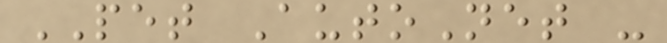PET AutoNet -
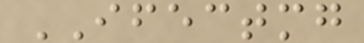IFECTMG
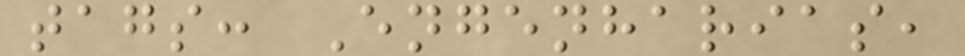tags: Engenharias,
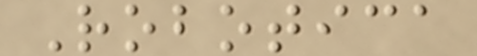Robotica
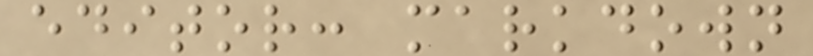editor: markdown
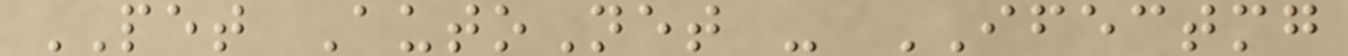PET AutoNet - IFECTMG
